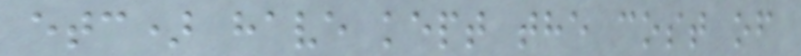etc) have kept the cost of
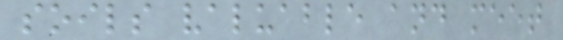soils valuable and meet
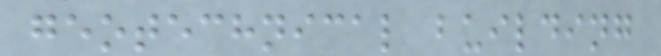geotechnical building
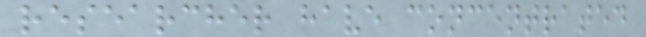researcher have concentrated
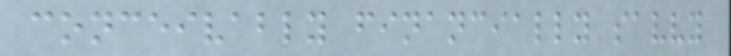conceivably financially savvy
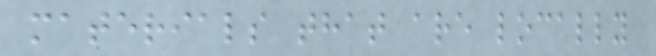materials that are locally
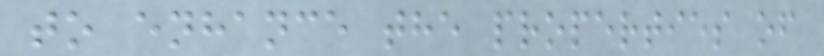to enhance the properties of
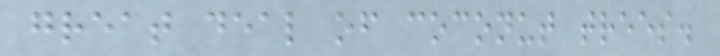great deal of coconut trees.
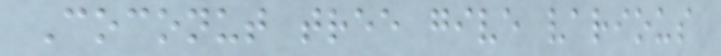Coconut tree give various
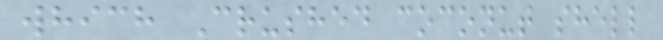which Crushed coconut shell
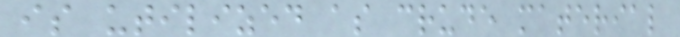is utilized as crude material
